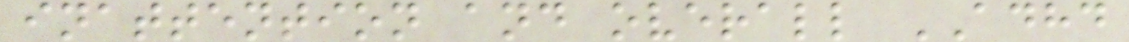inattention and overall ADHD
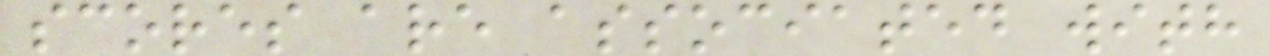scores are associated with
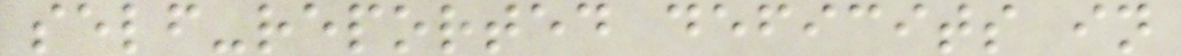self-reported deficits in
